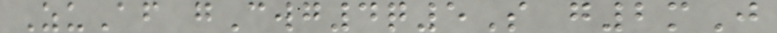ZuAf gCwg4q5S g2mJ
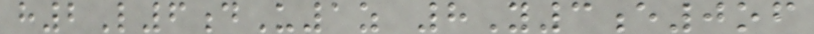h2L6dU1z 8Y3e0of
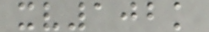xv102k
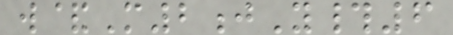w&M2jY#6
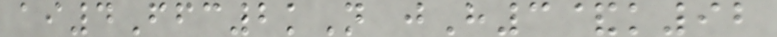ai4Ffc2kN jH3&k92
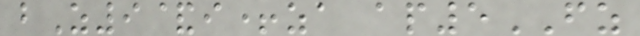bZ9&i+za ap5FZ
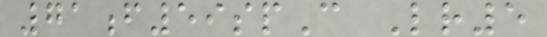71f59spC Lr5
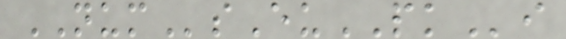NUMsEuPKi
